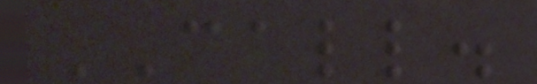CALL.
